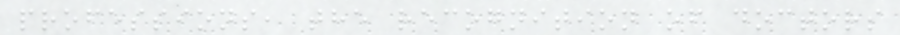professions, the recognition of doctors
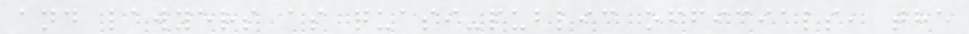and lawyers as quasi-public officials, the
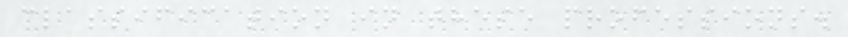classification in these professions.
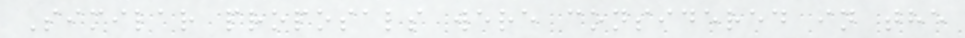Similar proposals were considered in the
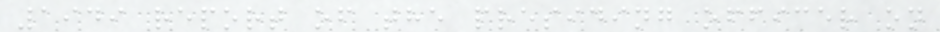1949 report of the presiding officer on
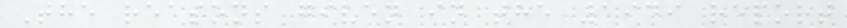The reasons given in the 1949 report
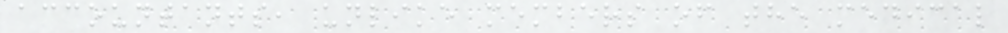accountants, unlike members of the medical
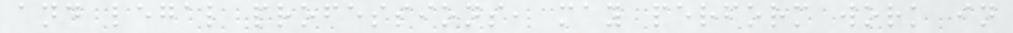and legal professions, may perform work in
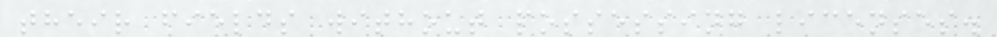their fields without possessing licenses.
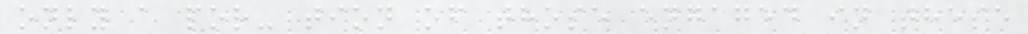only a por- tion of those engaged in these
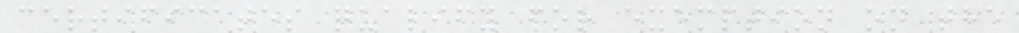certificates qualify for exemption on the
